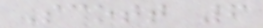Scott 6
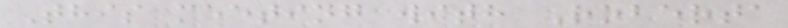This meeting with Roberta
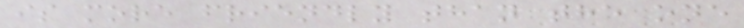is more friendly than the one
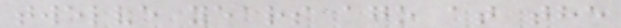twelve years ago at the
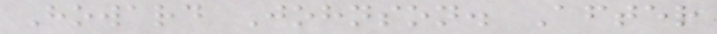Howard Johnson. After
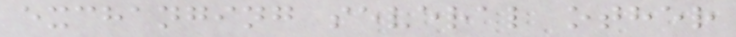exchanging several other
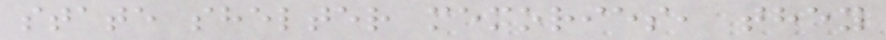state shelter memories, they
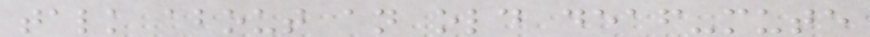talk about an old deaf-mute
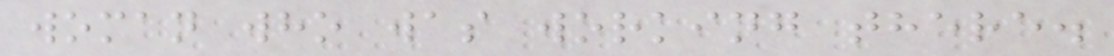woman who was working there.
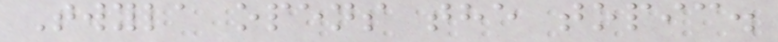Twyla opens the topic.
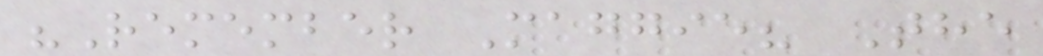"Remember Maggie? The
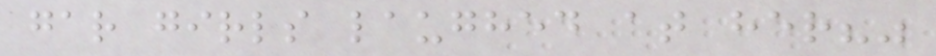gar girls laughed at her?"
